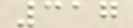317
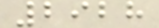2928
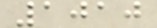1010
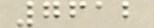7612
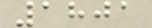1801
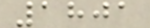1801
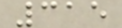315
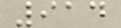914
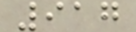917
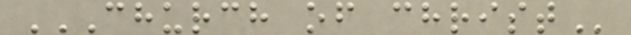CHURCH OF CHRIST
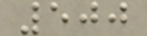500
